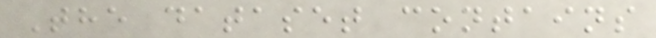The dataset contains
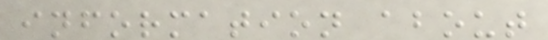information about
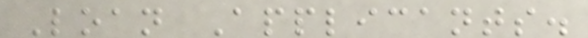Loan Applicants.
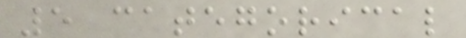5 categorical
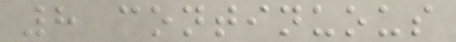8 continuous
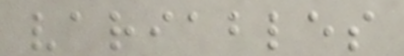variables
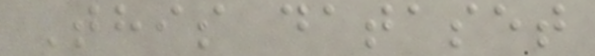This dataset
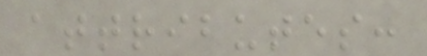attributes:
